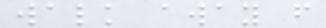walk away from
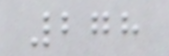278
